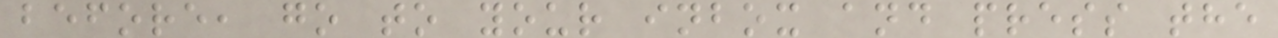before, go to your inbox and press the
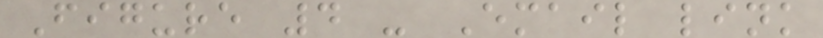Figure 4 - Email link
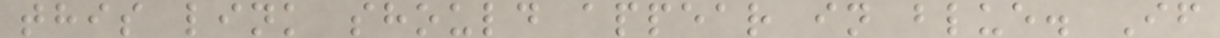this link should appear in blue. If
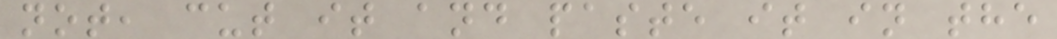not, cut it and paste it in the
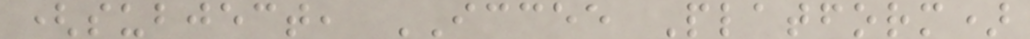(subject, ICCEE Platform)
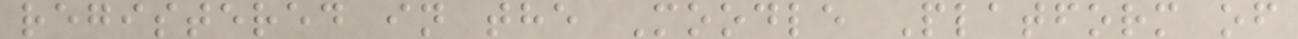registered in the Moodle Platform of
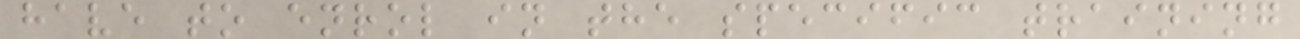have to enrol in the specific training
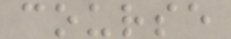course
